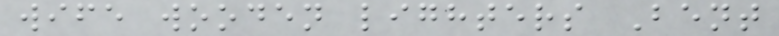wife wooden lighters Bent
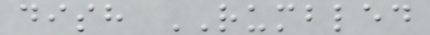dish RUMBLED
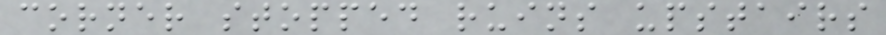corner stopped ruins upstairs
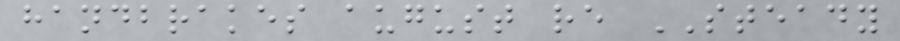handbrakes august re STEADY
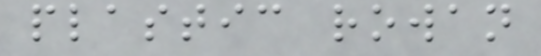plastic rowan
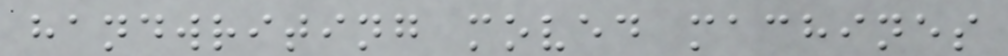handwriting moved machines
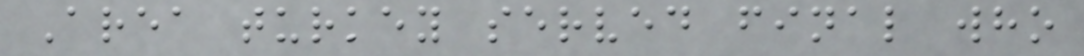Area turkey served final who
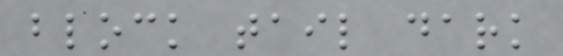block tail dark
